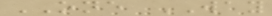ONE WAY
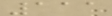111
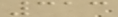313
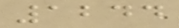1244
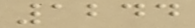1244
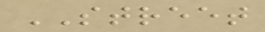STREET
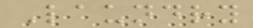Laundry
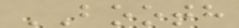BOOTH
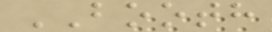BOOTH
